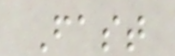Fast
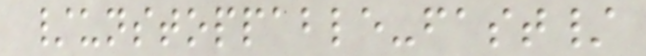/unstoppable-fast/
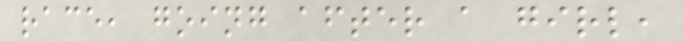race, going after a girl,
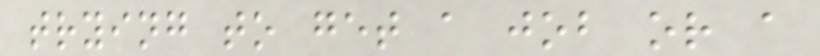trying to get a job or a
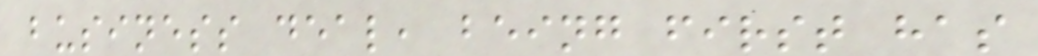business deal, being first has
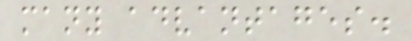many advantages.
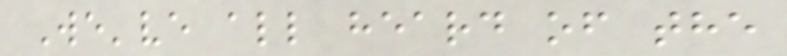We've all heard of the
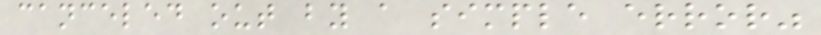canceled out by a simple error"
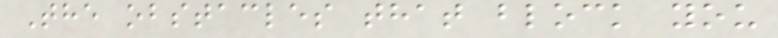The obstacles that block you
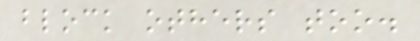block others too.
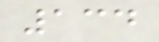134
